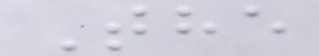The
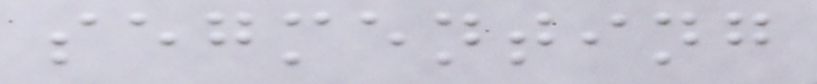segmenting
